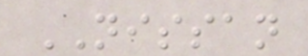NISSAN
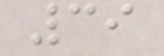39
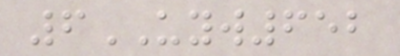6UYW652
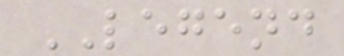LEGEND
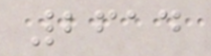2614
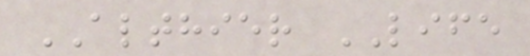ALTHIER LIFE
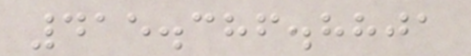415.386.8801
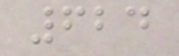624
